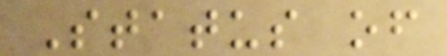Status of
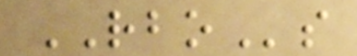RBOs
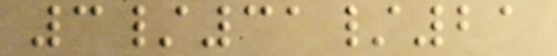3/31/21
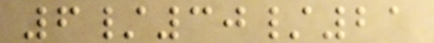6/30/21
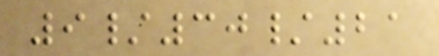9/30/21
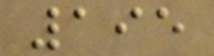195
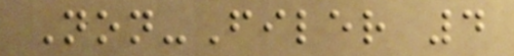Non-Filer 4
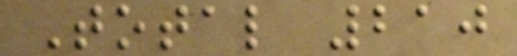Total 210
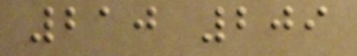210 209
